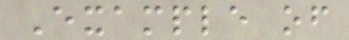Example of
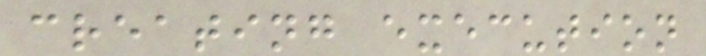creating execution
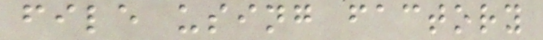file using factory
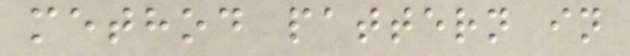method pattern in
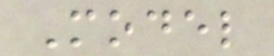Model
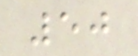50
